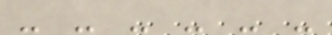- - - - - -
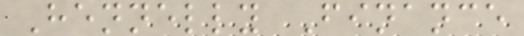Hennelly Finance
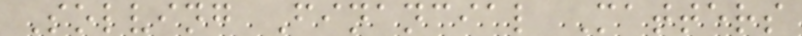Solving Financial Matters
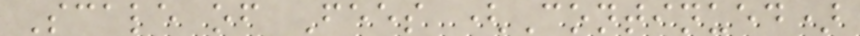Scale of Fees (Continued)
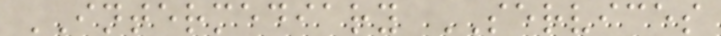INTERMEDIARY SERVICES
